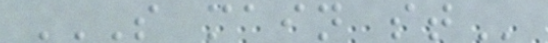S MAIN ST
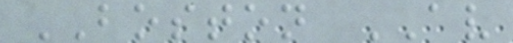BOSTON AV
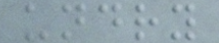undry
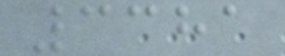3381
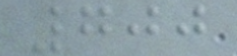700
